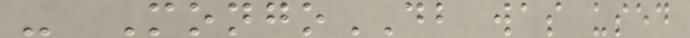- MongoDB was used
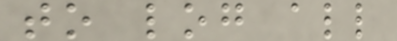to log all
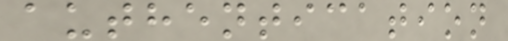authentication
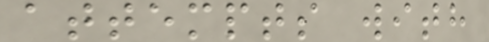attempts with
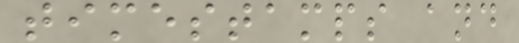timestamps and
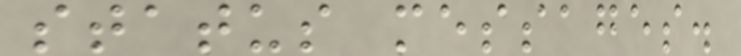status messages.
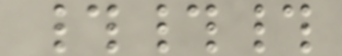###
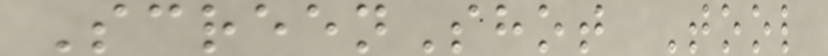ScreenShot Tool
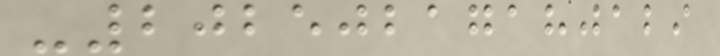-20250217180129
